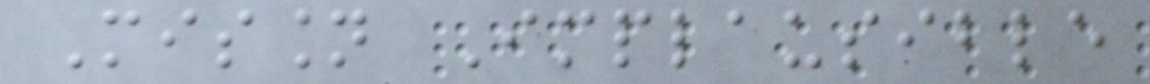Mission Implausible
